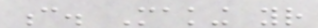c. Making your
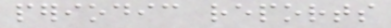periodic reports
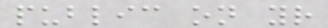public on your
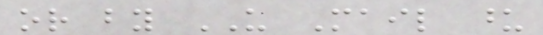or by US Mail upon
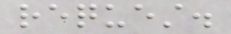request.
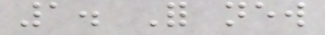1. For new
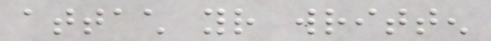attach your written
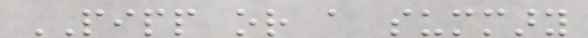PIPP or a summary
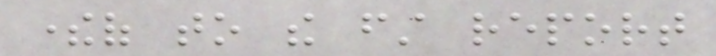thereof to the first report
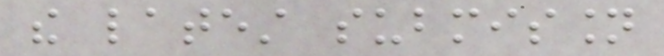the latest submission
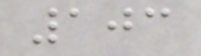103
